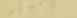92
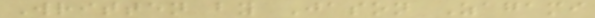Written by Jason Zagami
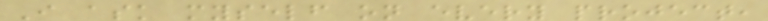I ask myself on every project,
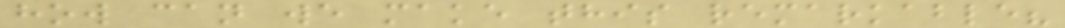how can we make this remarkable?
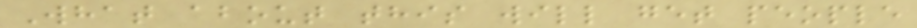What about this will get people
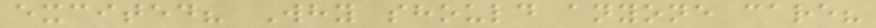excited? Why should anyone care?
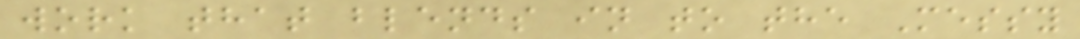work that blends in to the Messy
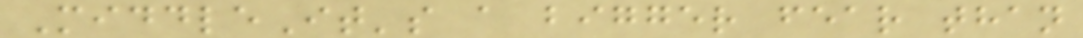MiddleIt's a bigger fear than
